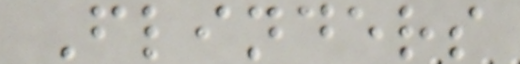Flinders
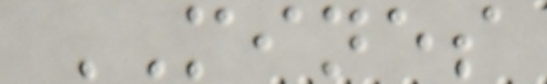MINES
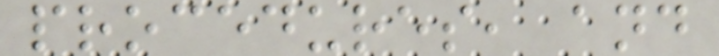procedures, and
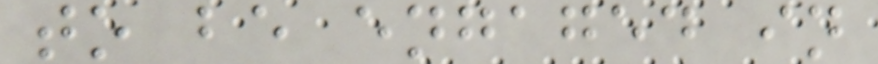to be engaged in
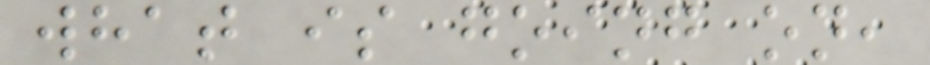what is going on,
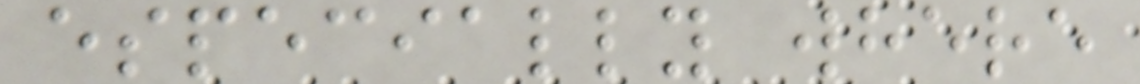especially where
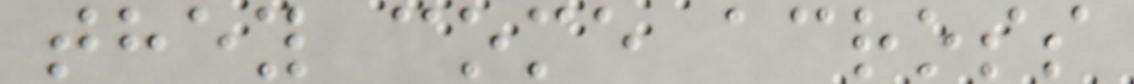they come across
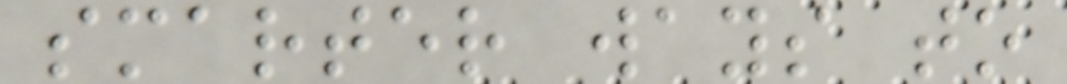smarter ways to
